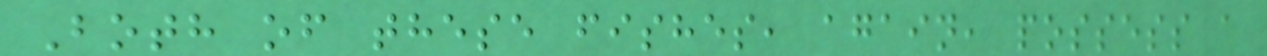Both of these fishes, again, possess a
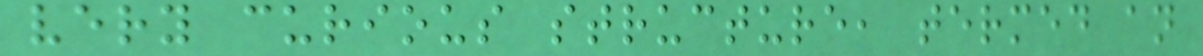very curious structure, termed an
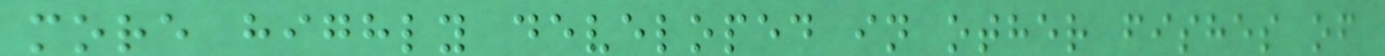more highly developed in other fishes of
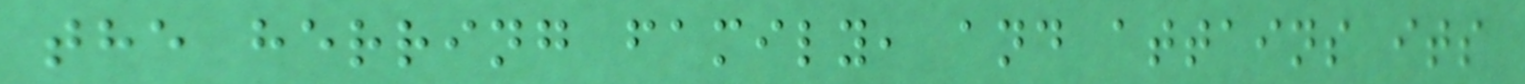the herring family, and attains its
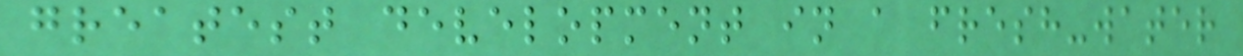greatest development in a fresh-water
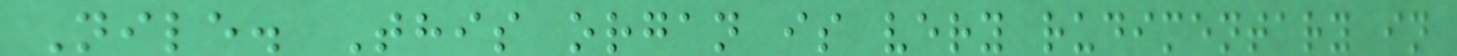Nile. This organ is very rudimentary in
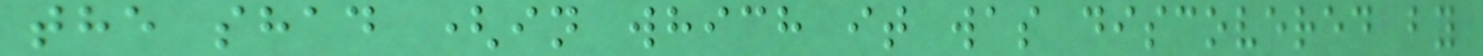the shad (in which it was discovered by
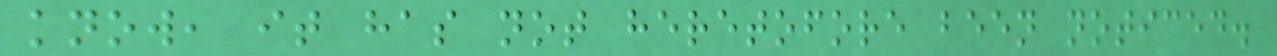know, it has not heretofore been noticed.
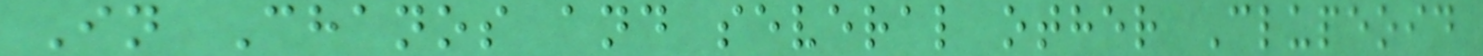In Chanos and several other Clupeoid
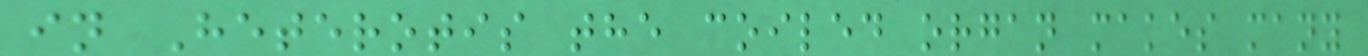in Heterotis the coiled organ makes many
